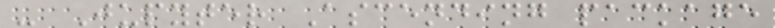- Jupyter Ascending package
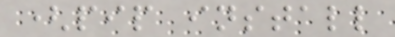(pip install
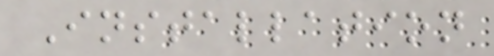Installation
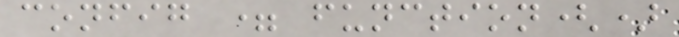config = function()
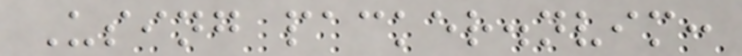Using packer.nvim:
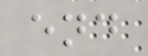end
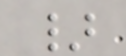}
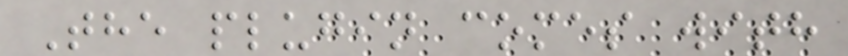The plugin comes with
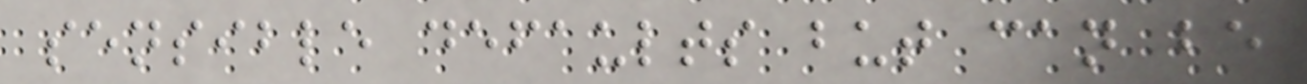sensible defaults but can be
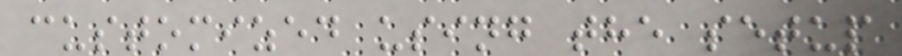customized using the setup
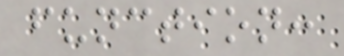function:
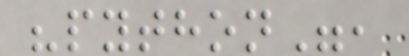"python",
